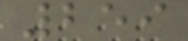259
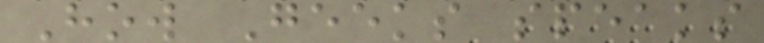How Geeks speaks
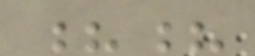??
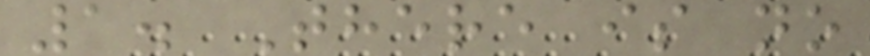1. There is no
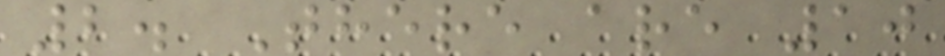2. There are 10
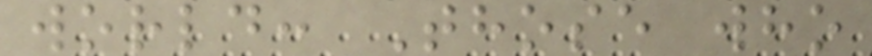world: Those who
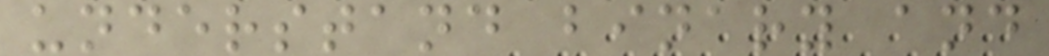understand binary and
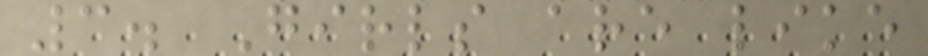3. Girls are like
